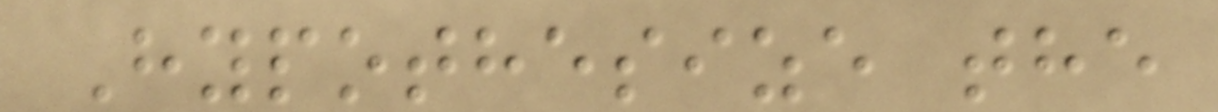Hypothesize the
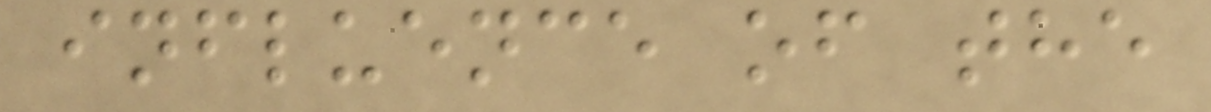influence of the
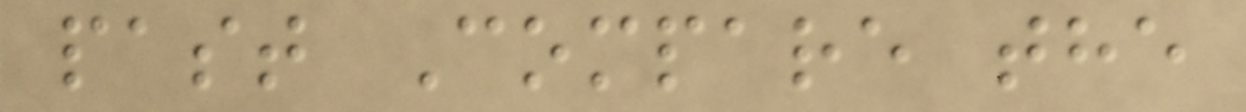past Compare the
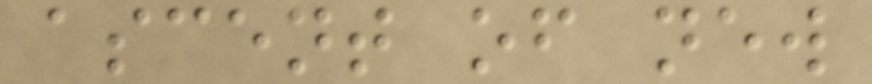ascent of new
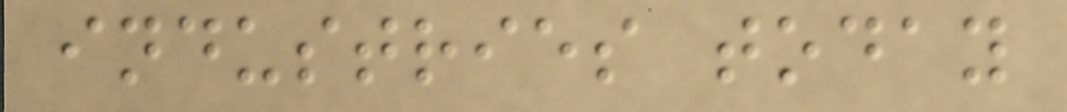industries today
